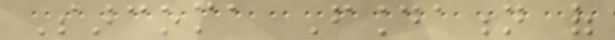Sarcoma Foundation of
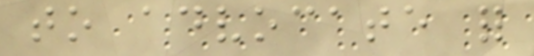to advocate for
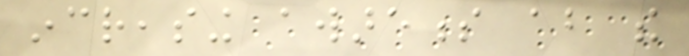increasing awareness about the
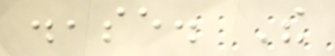disease. The
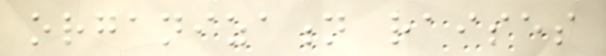organization raises
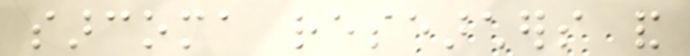sarcoma researchers and
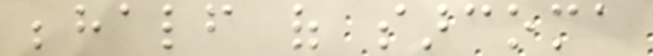behalf of sarcoma
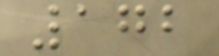172
